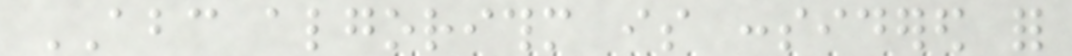ABC algorithm is considered for
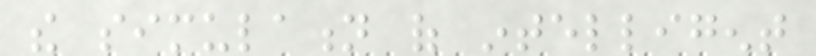the simulation of intelligent
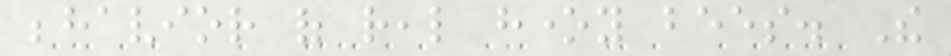behavior of real honey bees. The
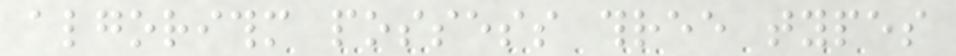algorithm possess three types
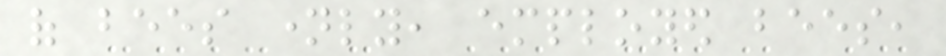of bees namely, employed bees,
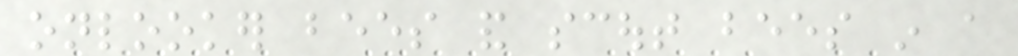onlooker bees and scout bees in a
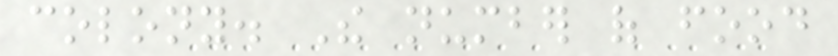colony. The number of food
